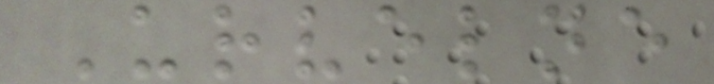Urvelne
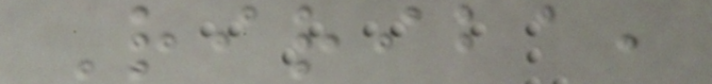Ririba,
